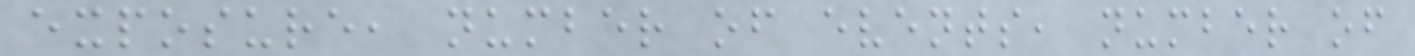exposure, number of events, number of
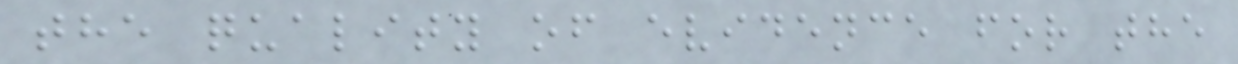the quality of evidence for the
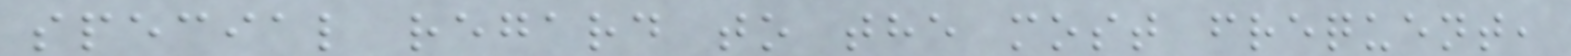special regard to the most frequent,
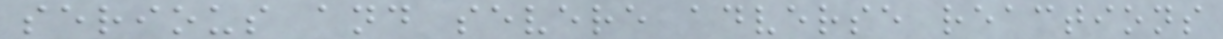serious and severe adverse reactions
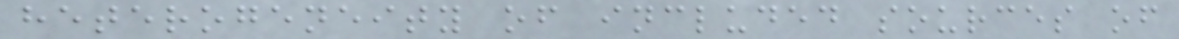heterogeneity of included sources of
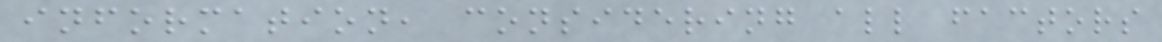information, considering all factors
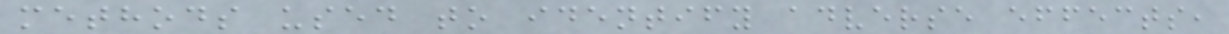methods used to identify adverse effects,
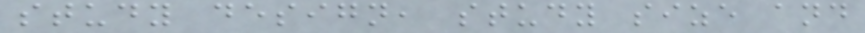study design, study size and
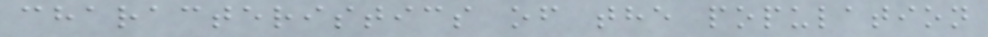characteristics of the population
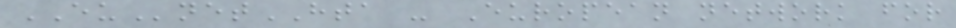EUnetHTA - European network for
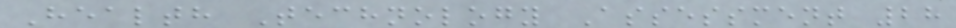Health Technology Assessment 28
